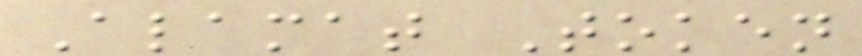Alamat Token
